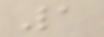1
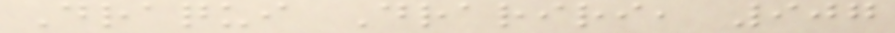Draqui Drariri, 907
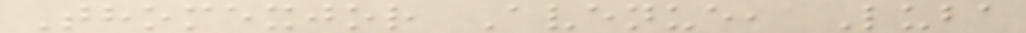Thomexjor Avenue, Luba
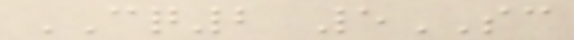CQ2 5SC
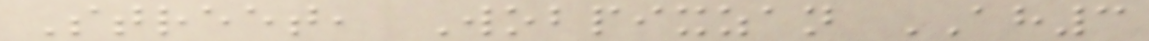Street, Wobpixzan AH3
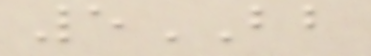5BB
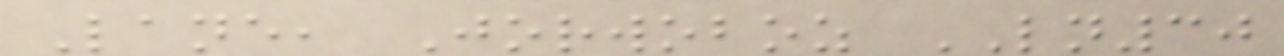Lane, Jorwoboz LN30
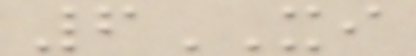6XI
